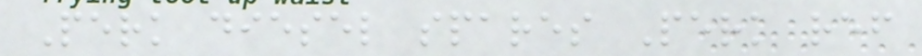Perk diesel spares Perk ref
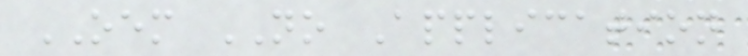OEM NO Application
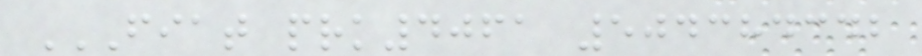FIAT PRK4061 504384342
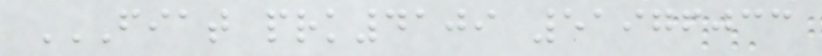FIAT PRK4109 51976033
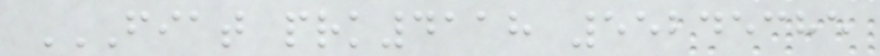FIAT PRK4118 55245385
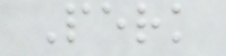Perk
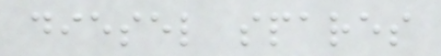diesel spares
